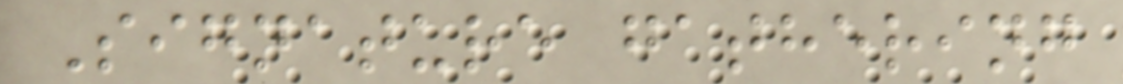Signature gathering
